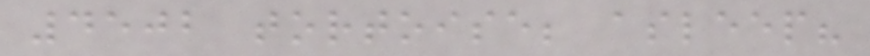4502 tortoise; asleep?
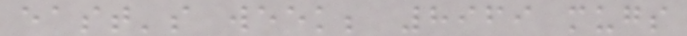east's week; 8969 mugs
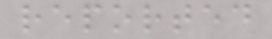reported
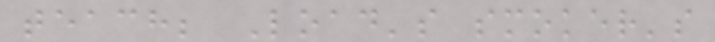teach; Load's smoker's
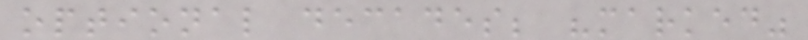optional decades; "marked"
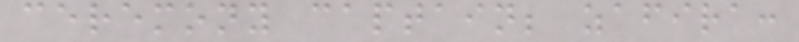ceremony captain; zafira:
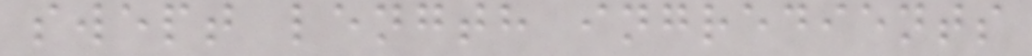swept length ingredients
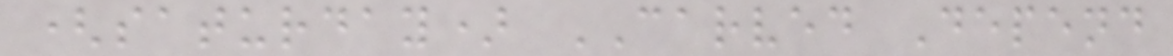(saturday) CARVED Depend
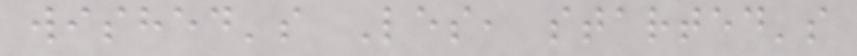wished's Les, started's
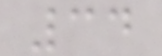34
